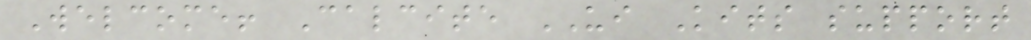Welcome! Calcite UI Kits support
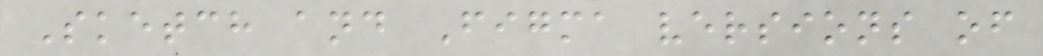Sketch and Figma versions of
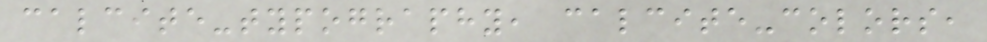calcite-typography, calcite-colors,
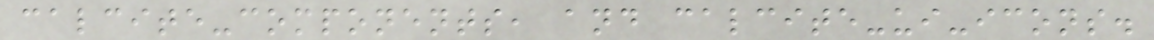calcite-components, and calcite-ui-icons.
